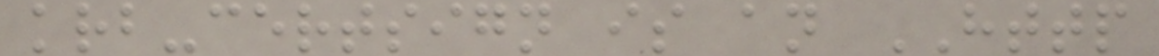krb-certsign is an HTTP
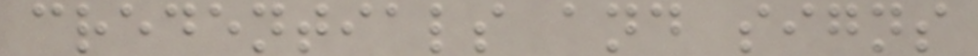credentials and signs
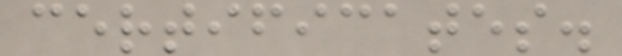certificates.
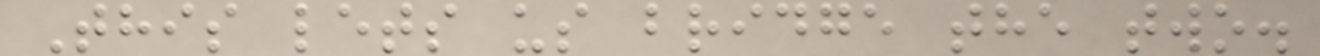This lets us bridge the two.
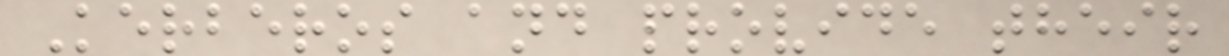Kerberos and provide their
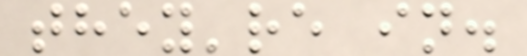they're in.
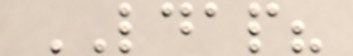LDAP?
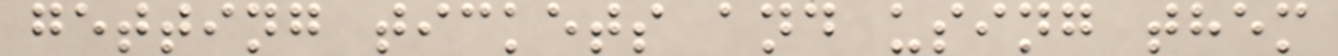getting tickets and using them
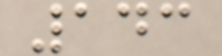143
